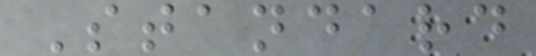Standard
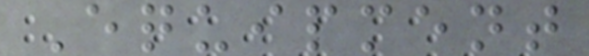Equipment
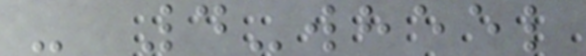- 4-wheel
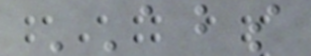ABS
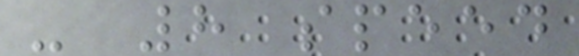- 8 speed
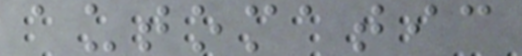automatic
